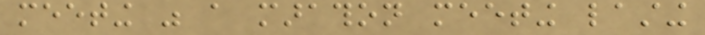meeting was a marathon meeting lasting
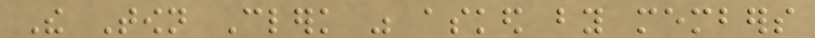The Town Clerk was asked by members
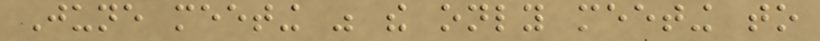June meeting was the only meeting to
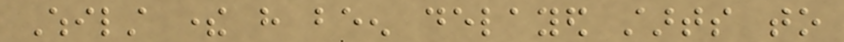Whilst there have been delayed starts to
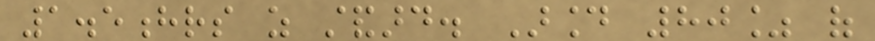1.5hrs as standard. Around 80% of
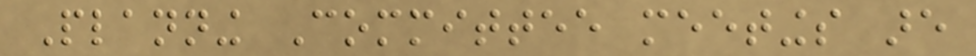Planning Committee meetings are
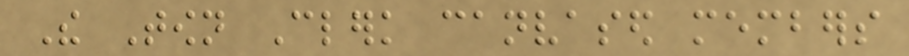The Town Clerk canvased members
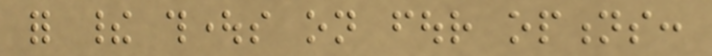for their thoughts on four options:
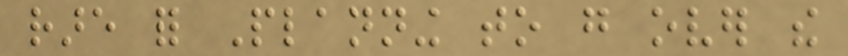rare for Planning to go over the
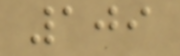109
